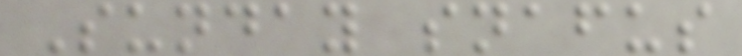Sunday snafus
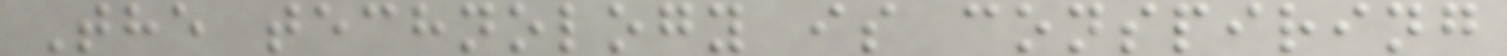The technology is conspiring
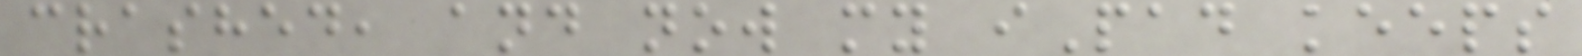crashed, and now my iPad keeps
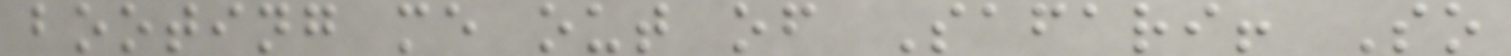booting me out of Safari! So
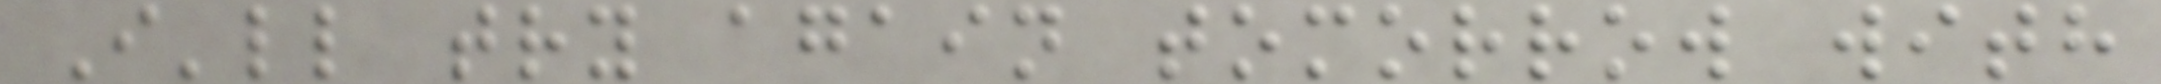I'll try again tomorrow with
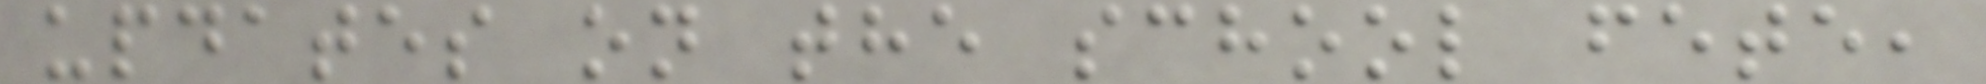updates on the school fete,
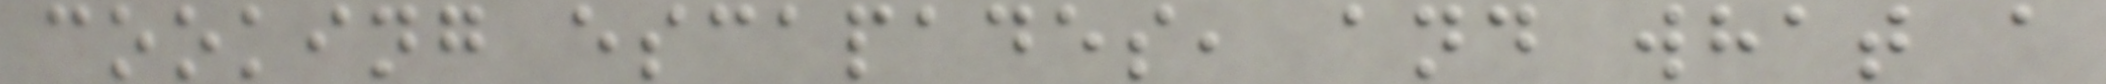cooking escapades, and what a
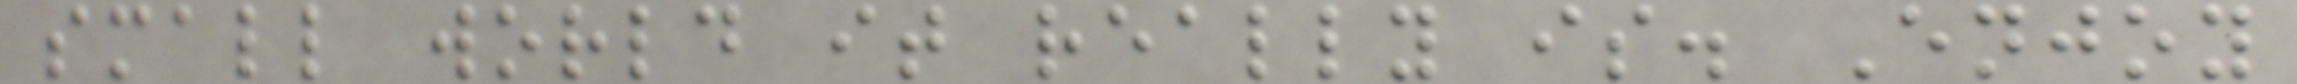small world it really is. Enjoy
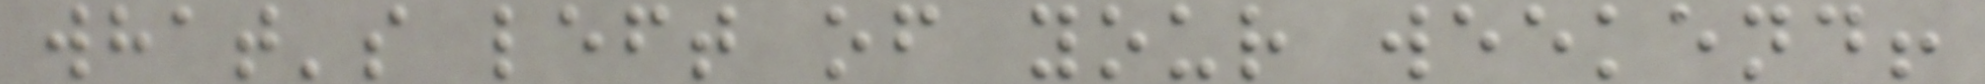what's left of your weekend!
